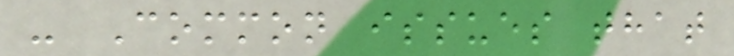- Common issues that
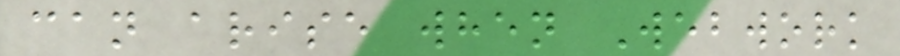can arise when Webwork
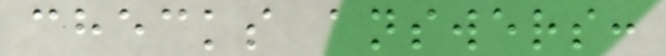checks answers:
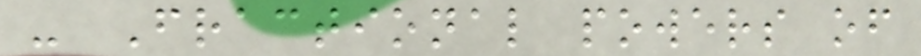- Fractional powers of
